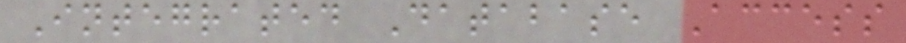Integrated Database Access
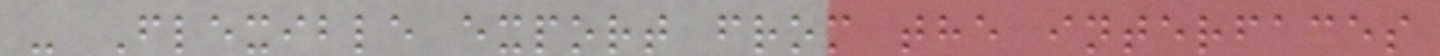- Flexible export from the interfaces
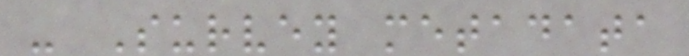- Survey metadata
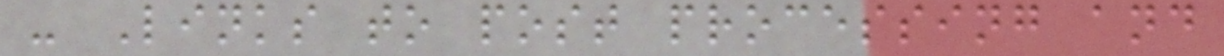- Links to post processing and
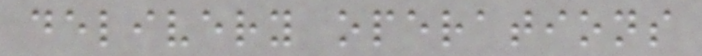delivery operations
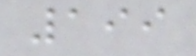199
